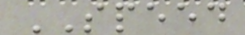SPEED
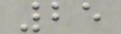25
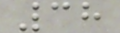38
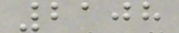2108
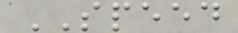SPEED
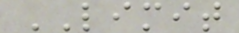LIMIT
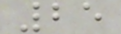25
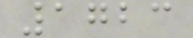1723
